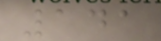141
